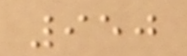950
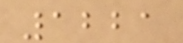1221
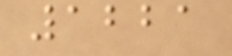1221
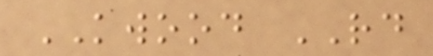KWOOD RD
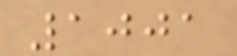1001
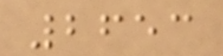2653
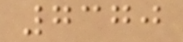7370
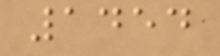1454
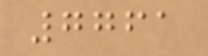7761
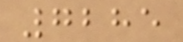7285
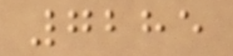7285
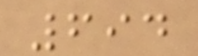694
